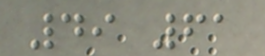49 61
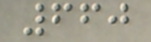660
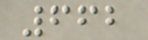662
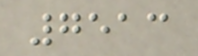7513
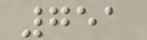751
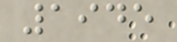1945
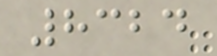8324
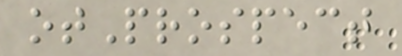otProspect
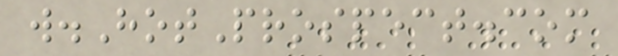w.HotProspect.com
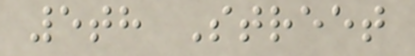5th Street
